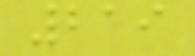219
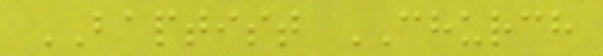BAPTIST CHURCH
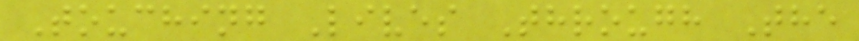Touching Lives Through The
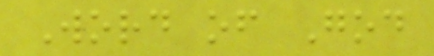Word of God
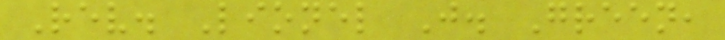Rev. Lionel J. Green,
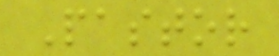Pastor
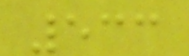533
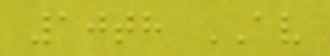10th AV
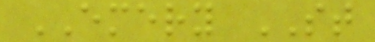EMERY ST
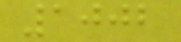1002
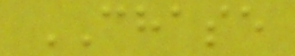CHASE
